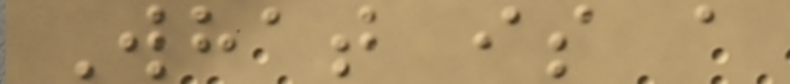What is a
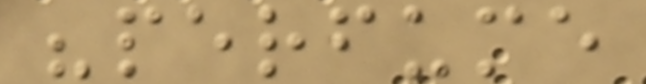"perfume
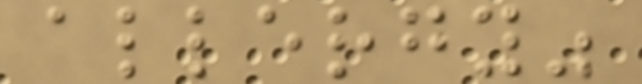allergy"
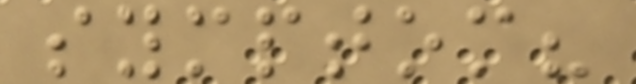symptom?
